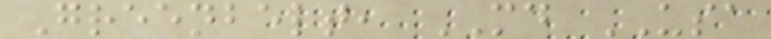Greenbelt, MD USA
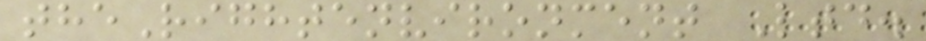theRightenvironment Ltd.
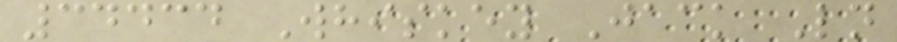34434 Whiskey Jack Ln
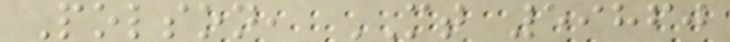Polson, MT 59860
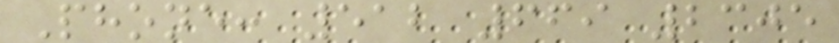Phone: 512 669 2305
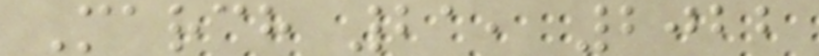March 21, 2022
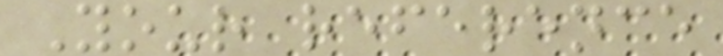Your reference
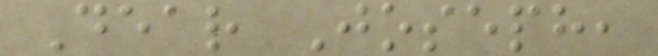Dear Joseph,
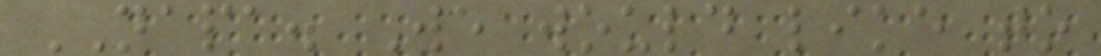NAPA. We would like to
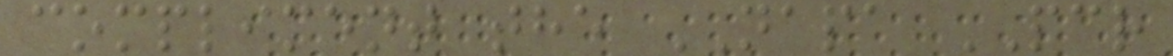compliment the NAPA PCR
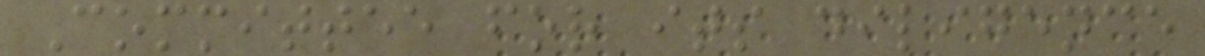Committee for its diligence
